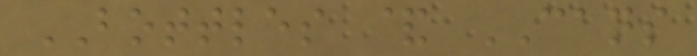BOTTLES & CANS
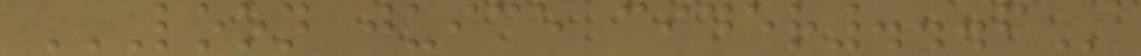LOON JUICE CIDER...6
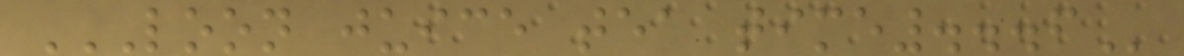LOON JUICE TEA TIME...6
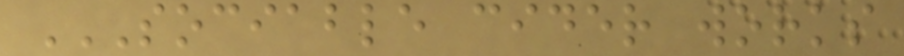SOCIABLE CIDER WORKS
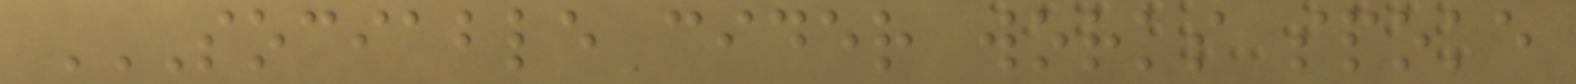SOCIABLE CIDER WORKS SPOKE
